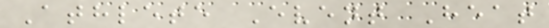Athlete Event Heat
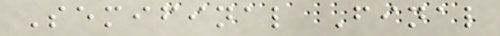Semifinal Final
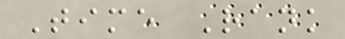Time Rank
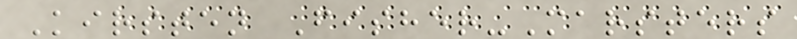Kirsten Fisher-Marsters
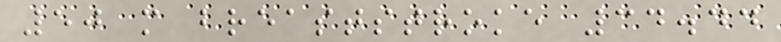50 m breaststroke 34.44
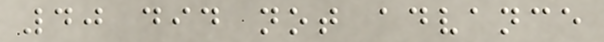40 did not advance
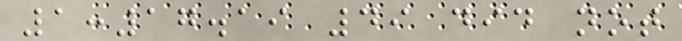1:17.19 49 did not
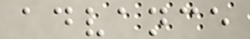advance
